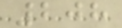208
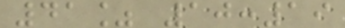41% 10:19
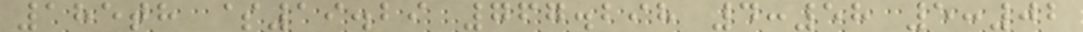185th $19.29 767.298 4:58 5:02
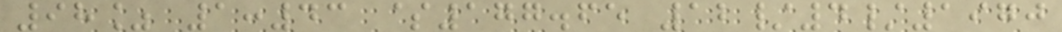98% 1:43 $177.65 12/4/1970
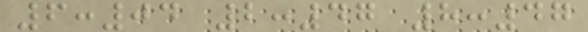6:04 2:47 8:47
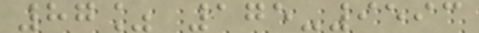87% 175-9593
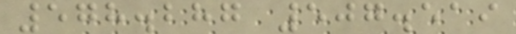578.287 507.519
